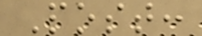Post:
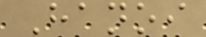Hanoi
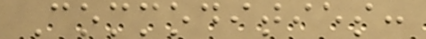Commodities:
